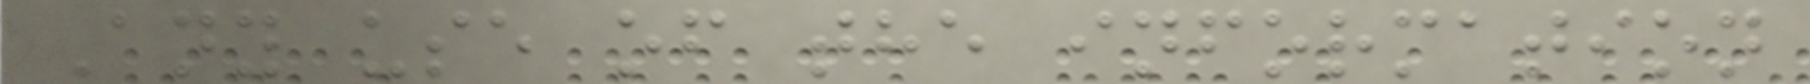Any use of the information
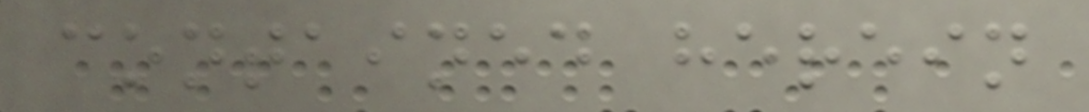contained herein
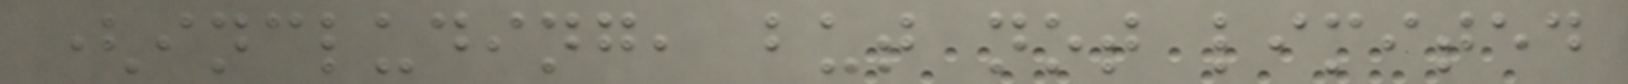(including, but not limited
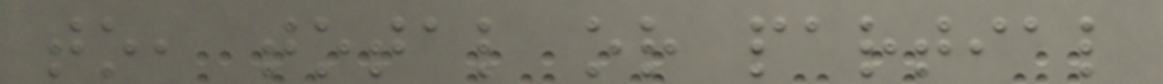to, total or partial
